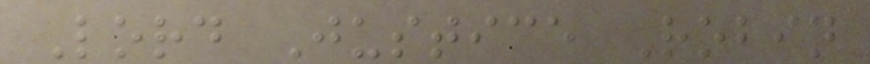Lord Justice Robin
